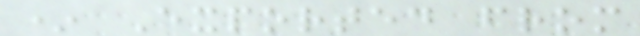* Exported from
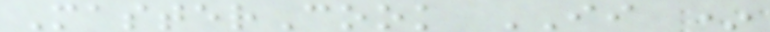MasterCook II *
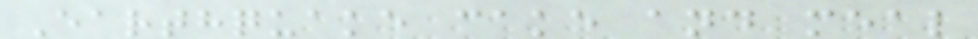Earthquake cake and meal
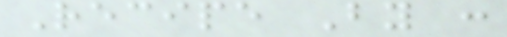Recipe By :
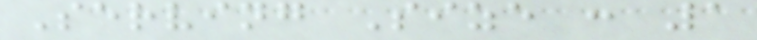Serving Size : 1
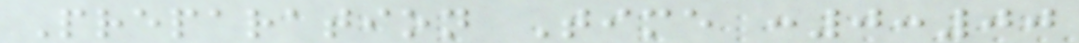Preparation Time :0:00
